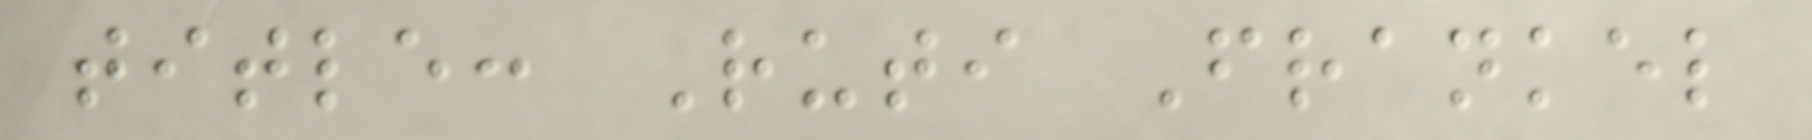title: Ruti Frankel
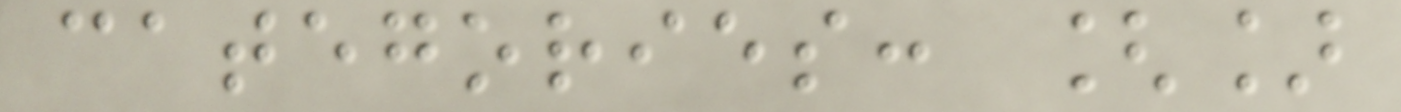categories: []
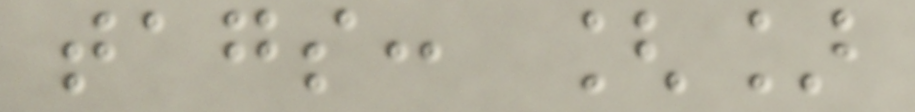tags: []
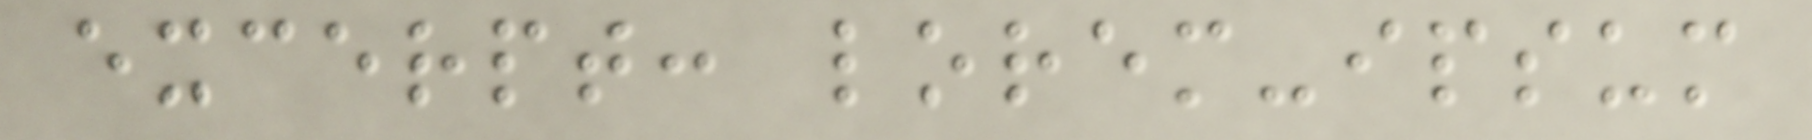excerpt: lorem-ipsum
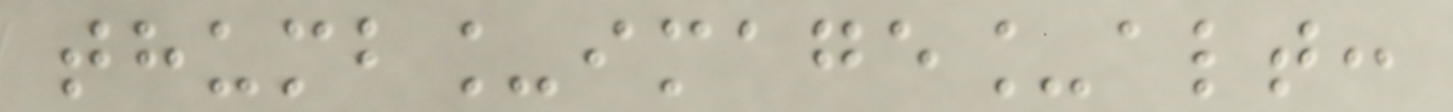thumb_image_alt:
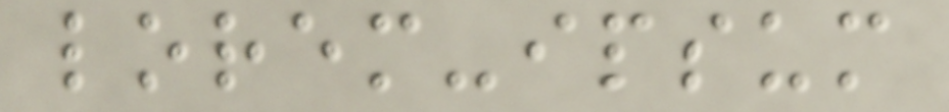lorem-ipsum
